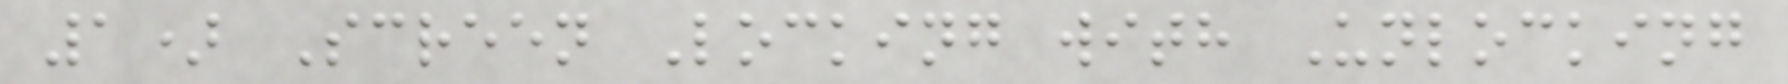1) Screen Locking with Unlocking
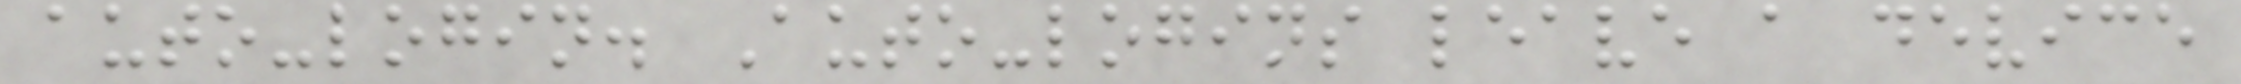auto-login. Auto-logins leave a device
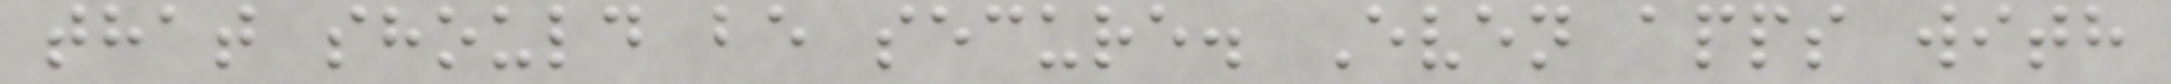that should be secure. Even apps with
